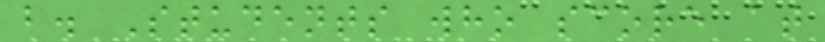b. Students who score at
